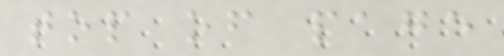top of page
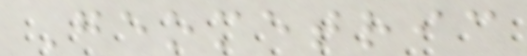Geometric
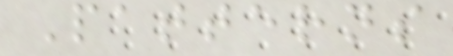Patterns
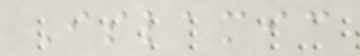Islamic
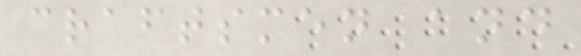craftsmen and
